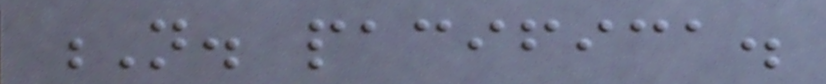N. pacifica.
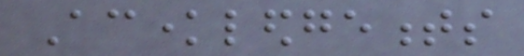Acknowledgements
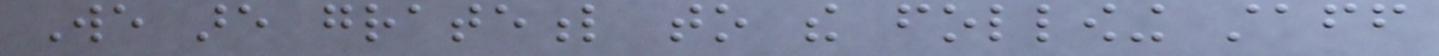We are grateful to the following staff
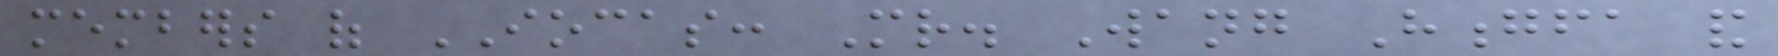members of IOCAS: Mr. Wang Hongfa and
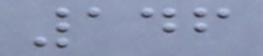146
